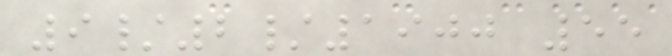9/2/1900 55
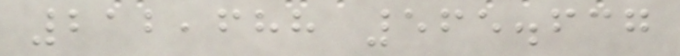212,688 565.637
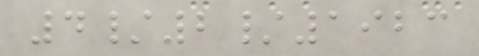4/2/1923
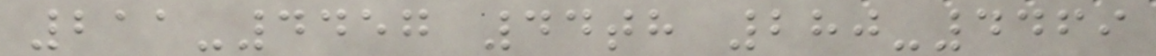211-4457 44th 280-4469
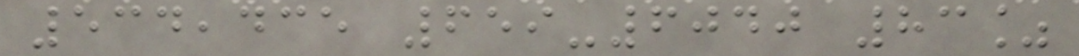534,435 659-6040 83%
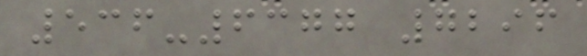536-6377 7296
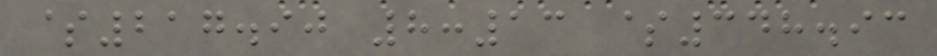$217.90 8:13 $348.93
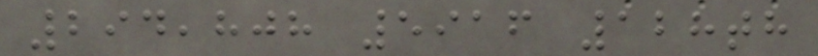294,808 5916 128th
